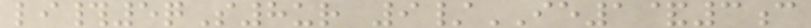li#5qS8ur 9/IE1&3c
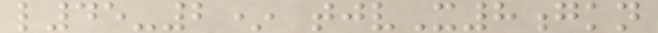l45-2* tjvX8gkn
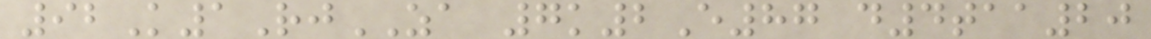92K1RjZA 7k2E87 d4taa20
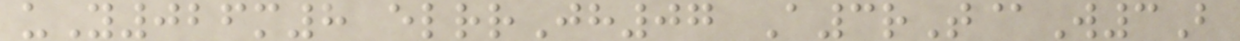uY026m8 elrrJh07 A3rT@W3B
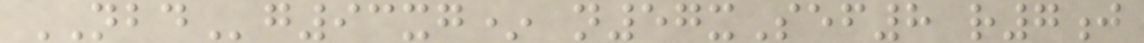NBDg93xg* n57xSef8 r7j
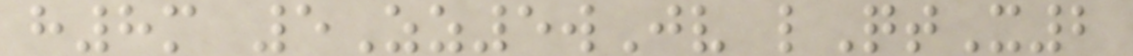h8m 5Zz5wJv lQtX2
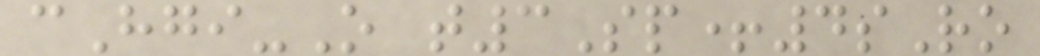cHgi-O t3Sp+4sRo
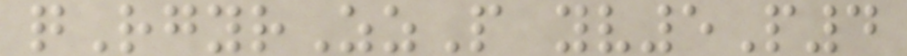qRgyrZzP yv5P4
